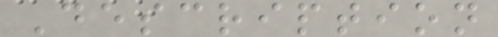Description
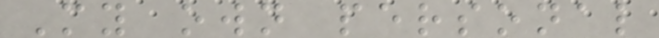My own personal
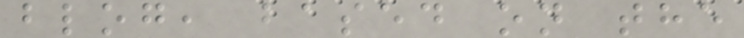blog, based on the
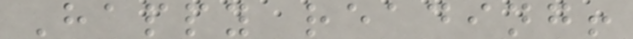Happy reading!
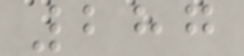287
